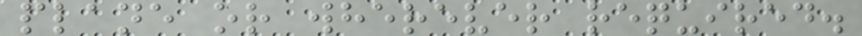plane or wherever required.
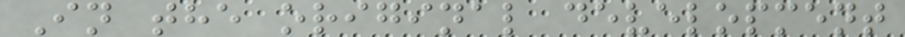In the original development
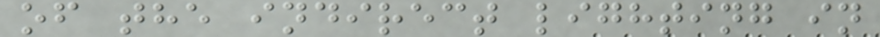of the indirect lighting in
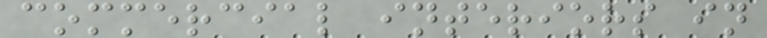commercial interiors in
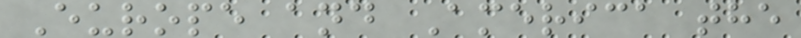Europe and America the
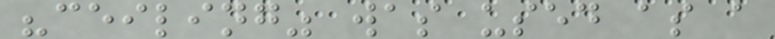"ceiling" was used as a
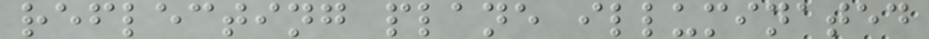reflecting plane illuminated
